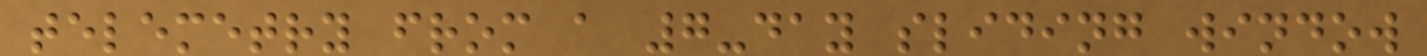telemetry from a 7-day sliding window
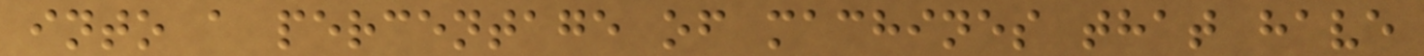into a percentage of machines that have
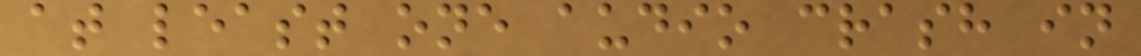at least one audio crash in
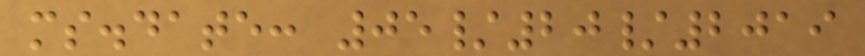ms.date: 05/20/2019
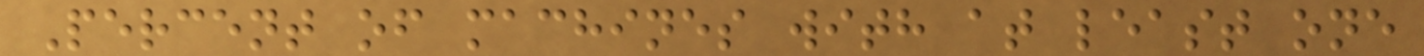Percent of machines with at least one
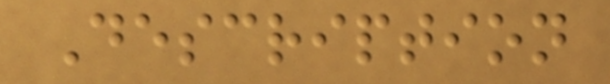Description
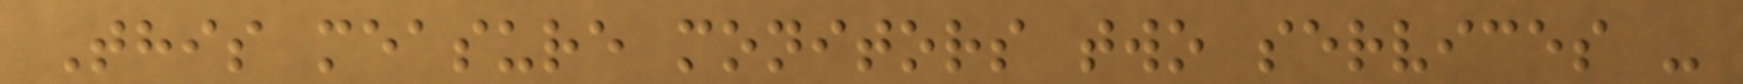This measure monitors two services -
